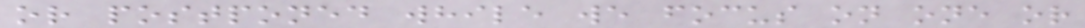or postponed while we focus on one or
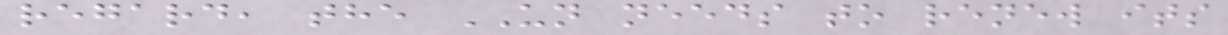regard, the UN needs to renew its
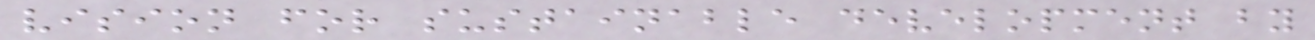vision for sustainable development by
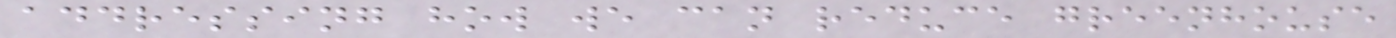addressing how we can reduce greenhouse
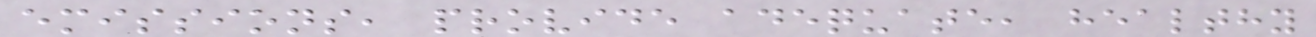emissions, provide adequate, healthy
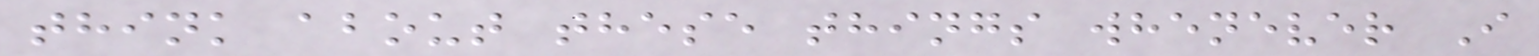think about these things whenever I
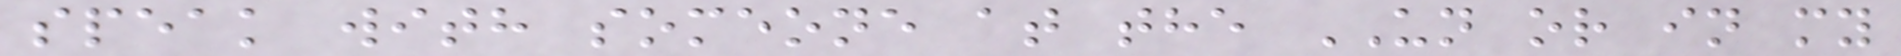speak with someone at the UN or in my
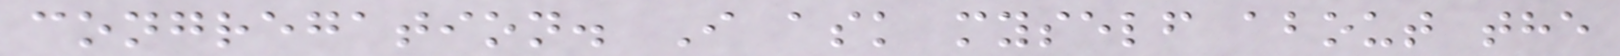congregation. I ask myself about the
